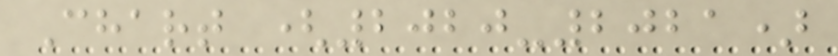Chart (2020-2021)
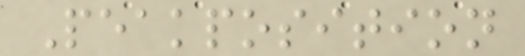Peakposition
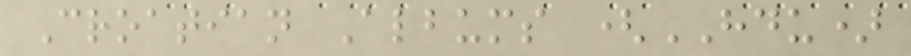Croatian Albums (HDU)
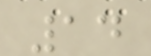14
